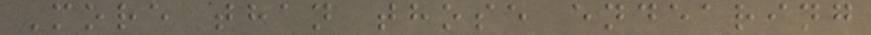More than those endearing
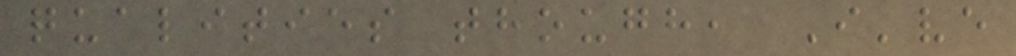qualities though, I've
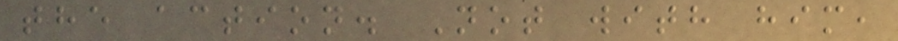the action. Not with him,
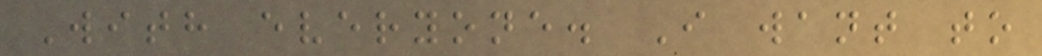With everyone. I want to
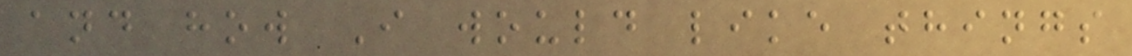and how I would like things
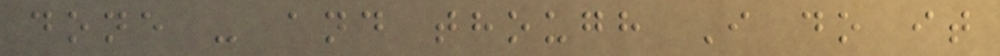done - and though I do it
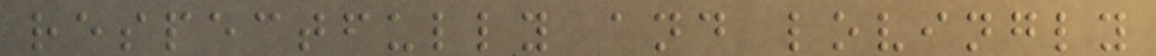respectfully and lovingly
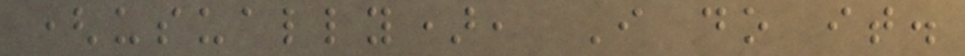(usually), I do it.
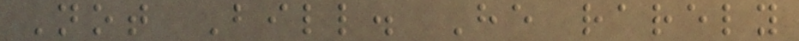Not Bill. He rarely
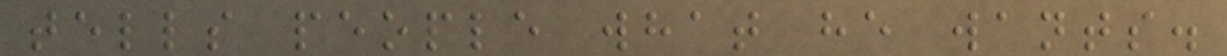tells people what he wants.
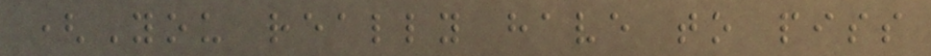(You really have to piss
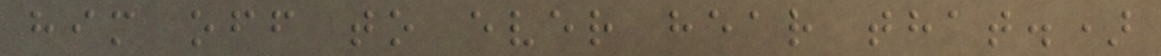him off to ever hear that.)
